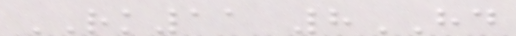RK11 8HD
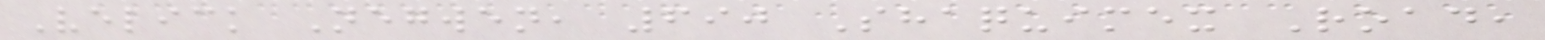Velick Negwen, 690 Shaquimex Road,
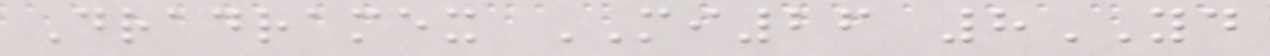Dradramex MI26 8YD
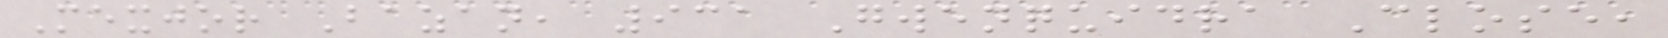Mexjor Bazan, 931 Gwenquidra Close,
